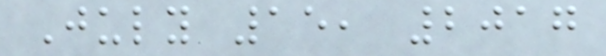July 15, 2017
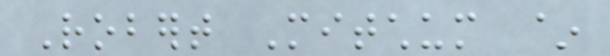Robert Mitchum ~
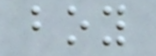boy
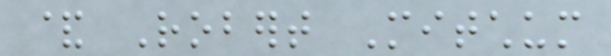& Robert Mitchum
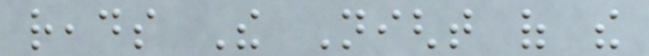reads The Night of the
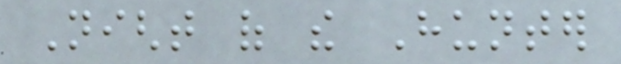Night of the Hunter
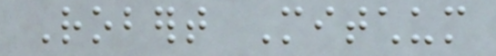Robert Mitchum
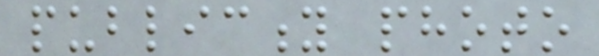publicity photo
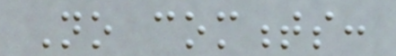No comments:
